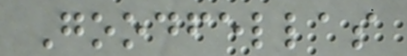Goodfellas
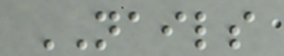NAILS
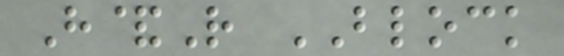H&R BLOCK
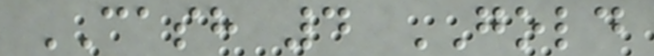CASH 4 GOLD
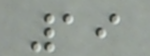19
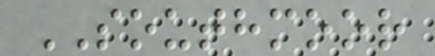SOUTHMOOR
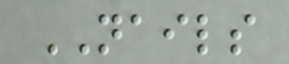NAILS
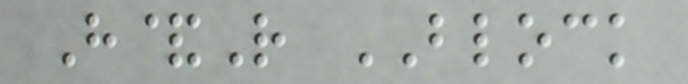H&R BLOCK
